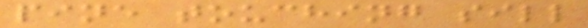pine touching sill
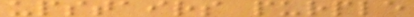upstairs purple
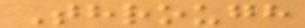Through
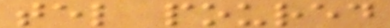tel poured
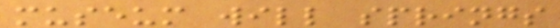museum will springs
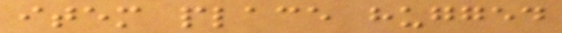item place hugged
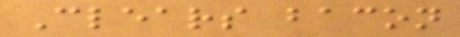Clears bacon
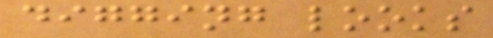digging looks
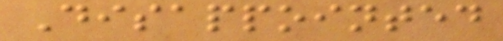Disappointed
